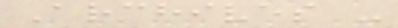Archives -
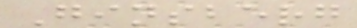Ginsberg
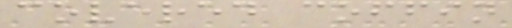covered coffin
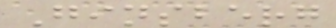Ginsberg
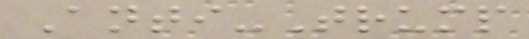Anti-Trump
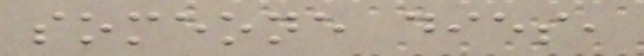someone dies,
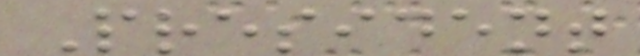President
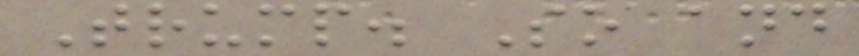Trump. So and
